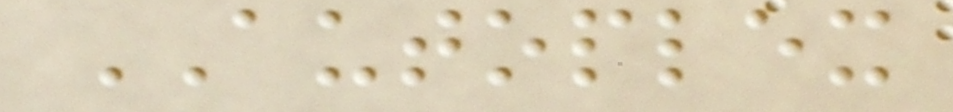AUTOPLEX
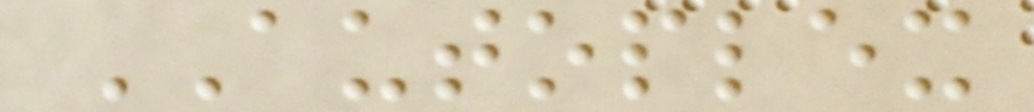AUTOPLEX
